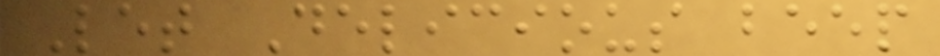Let Delicious beep
